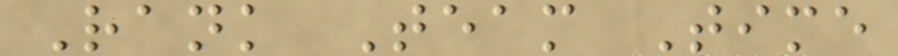Rank Team Time
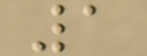1
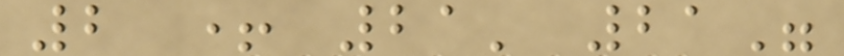2 + 21' 21"
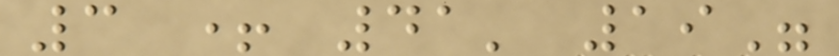3 + 41' 19"
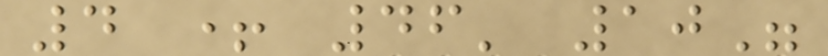4 + 46' 10"
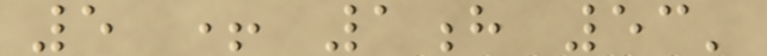5 + 1h 53'
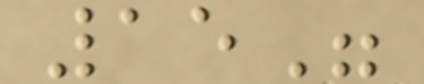15"
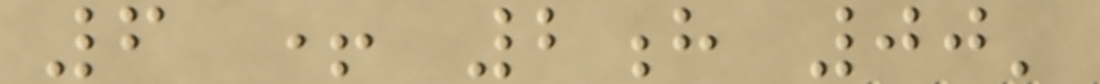6 + 2h 00'
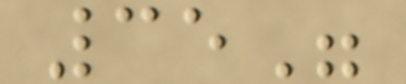35"
